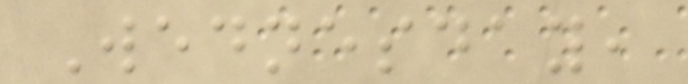Wednesday,
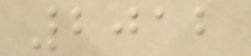2012
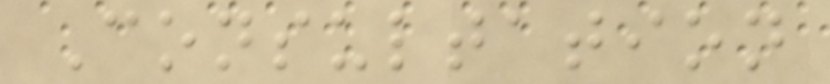Consultation
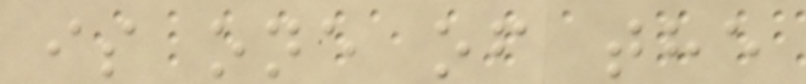is one of the
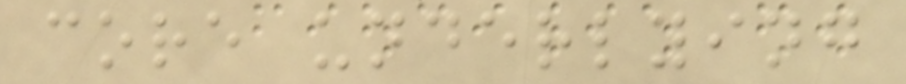core underlying
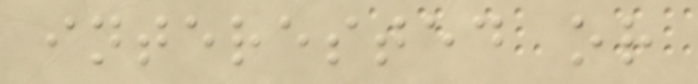interested or
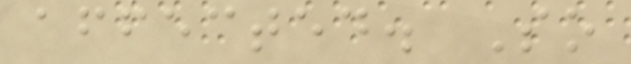affected. So
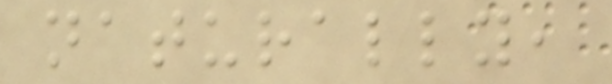naturally,
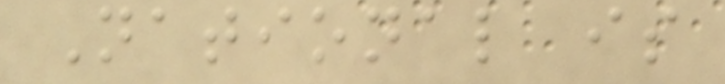National is
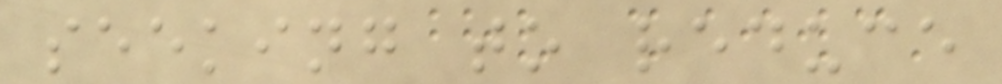seeking to reduce
